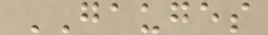GAUGES
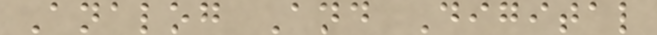Analog And Digital
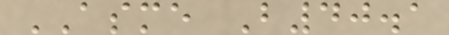ASME B40.1
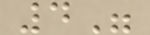4"
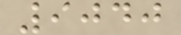9040
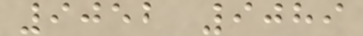9052 9089
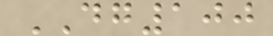DG100
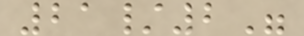21/2"
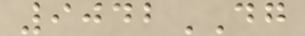9042DG
